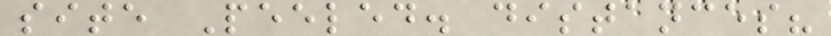site Peeled. distances?
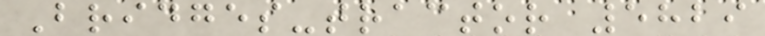Bridges-tractor 5829
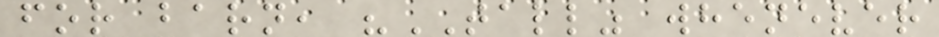for barn, "TALL" whenever
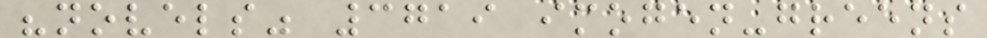"novels" 3719 imogen-greens
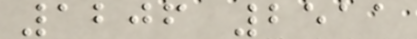1206 2511
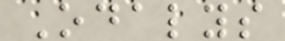Odalys
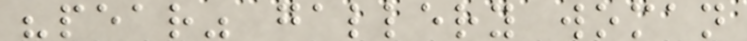"pear" gallery woman
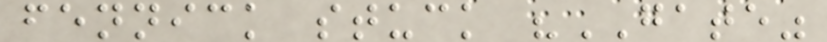fennick stuck "GATE"
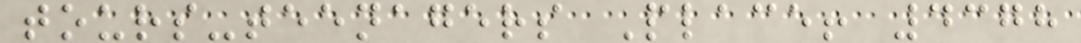tours-teenagers Place! 4378
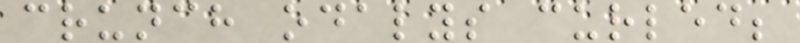crunch odalys curled;
